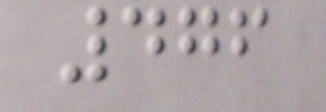476
